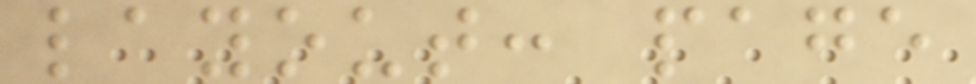layout: page
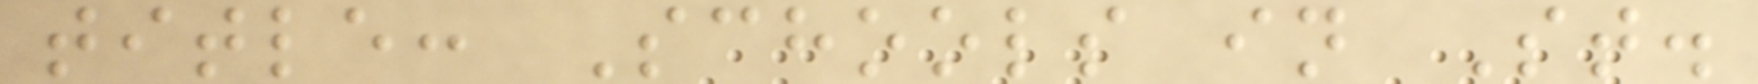title: Schools in St.
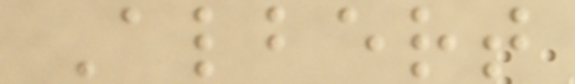Albert
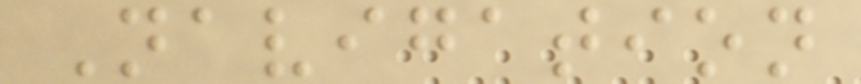Navigation
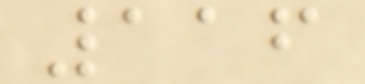116
